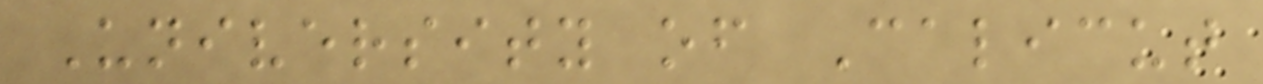University of Calicut
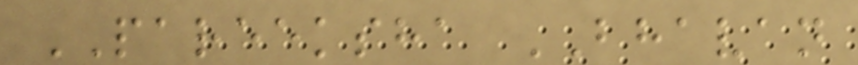PAREEKSHA BHAVAN
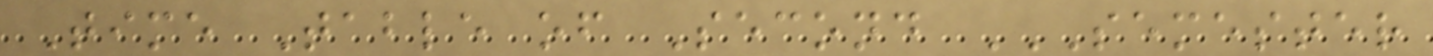Time Table of Second SEMESTER
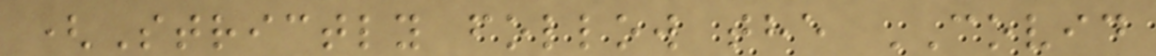(Strictly follow the COVID
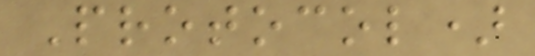Protocol)
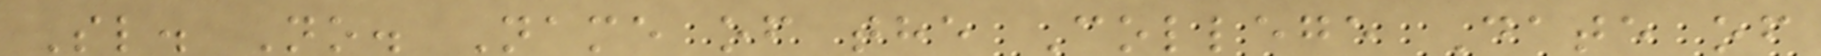Sl. No. Name of the College Date of
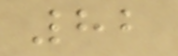82
